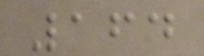164
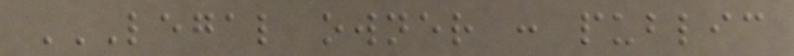LEGAL OWNER : PUBLIC
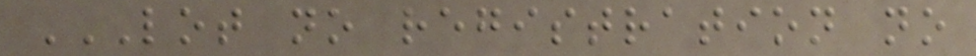LOT NO REGISTRATION NO
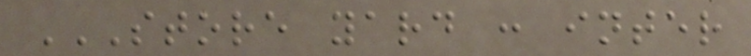STORE YARD : INTER
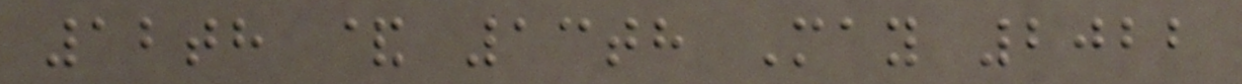12th & 13th May 2022
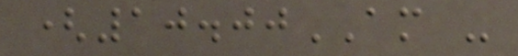(10.00AM -
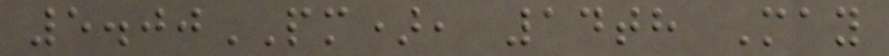5.00PM), 14th May
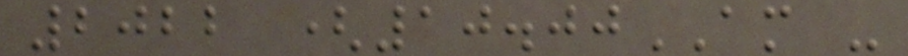2022 (10.00AM -
